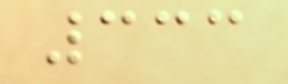333
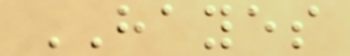HAYES
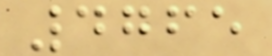4765
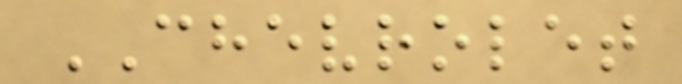CHEVROLET
